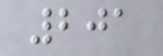201
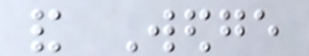and Wedge
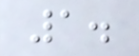1.
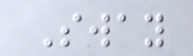Sway
